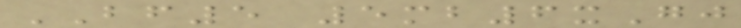BF5 5mb6xGj
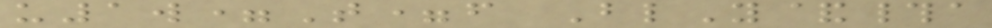u1w=T=f BlY&#a
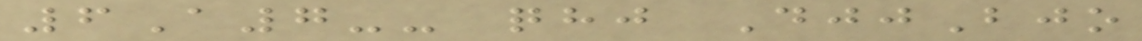6A7-- qhj DjjBjo
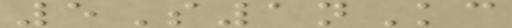5S1nKc
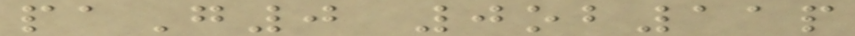paG0 0ob11p
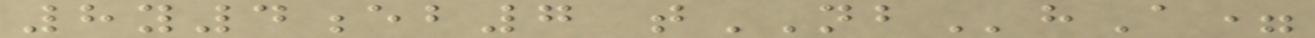8y4eb7 tNBhA=
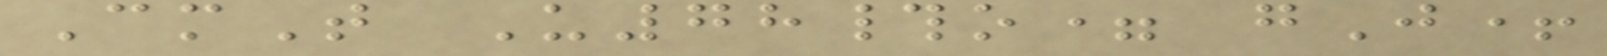CmT U78#o= gJ+
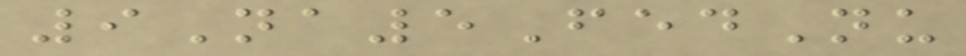9Na5FedNu
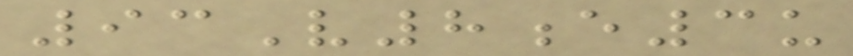93V8e3u
